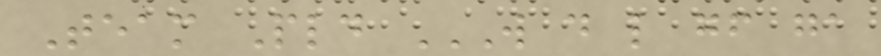Team Pld W D L GF GA
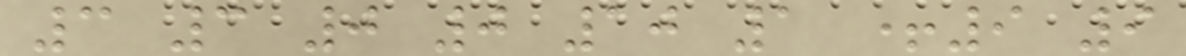3 3 0 0 10 1 +9 9
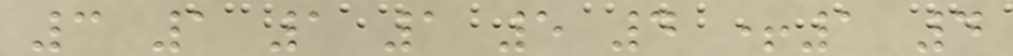3 1 1 1 5 4 +1 4
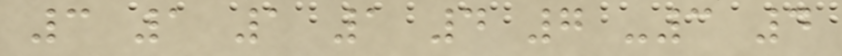3 1 1 1 4 7 -3 4
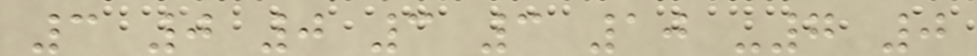3 0 0 3 3 10 -7 0
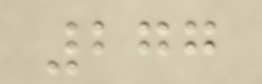277
